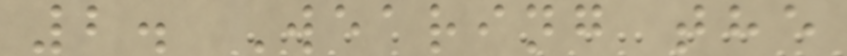2. Wearing the
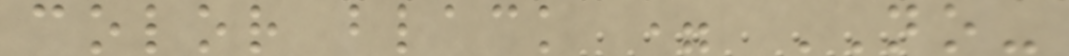color black = NO-
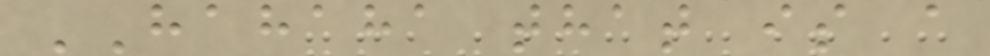HAHAHA that is a
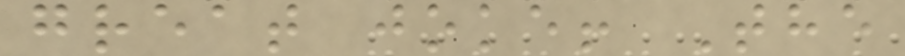great joke! The
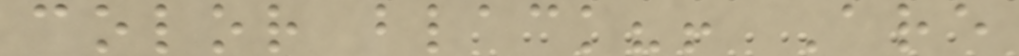color black?! Are
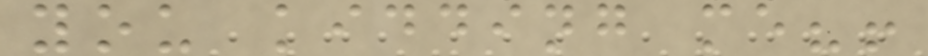you kidding me?!
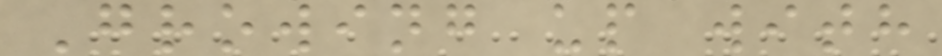Growing up with
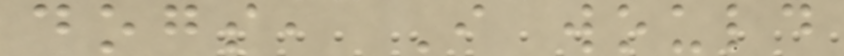dogs, I would
